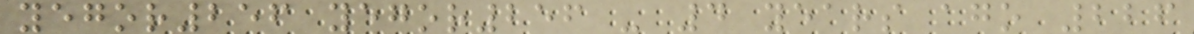yegor256 yegor256 - 4 years ago 226
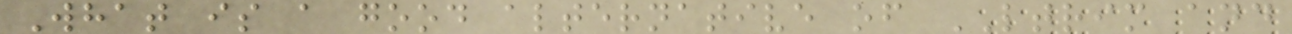What is a good alternative of LTRIM and
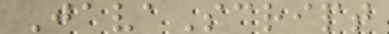JavaScript
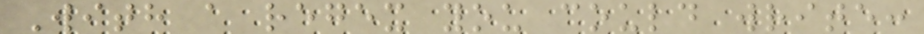With a regex you could write:
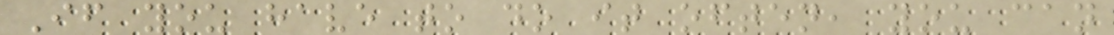If you have to do it often, you can
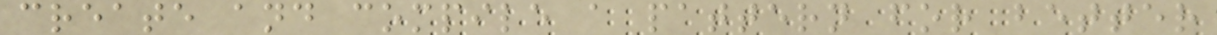create and compile a pattern for better
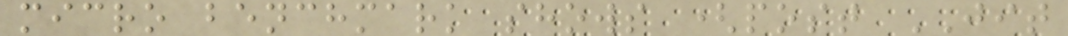micro benchmark shows (post JIT
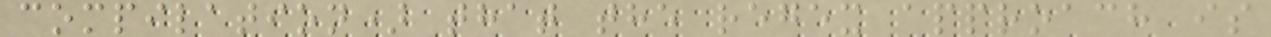compilation) that the regex approach is
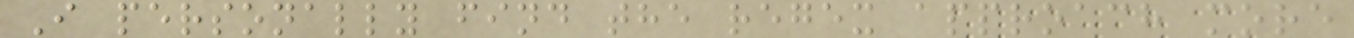I personally find the regex approach more
